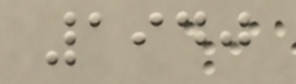1940
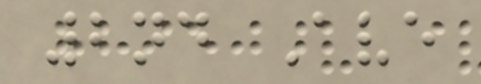2nd Ave
